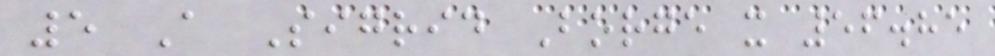5 A Sigrid Borge x 56.85
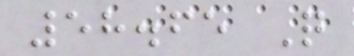58.65 Q
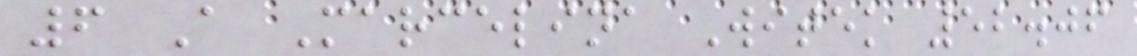6 A Marcelina Witek 52.06
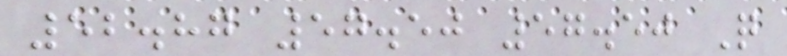52.87 57.50 57.50 Q
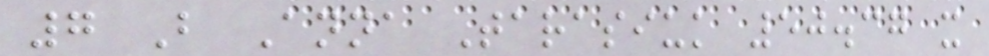7 B Anna Tarasiuk 50.37 x
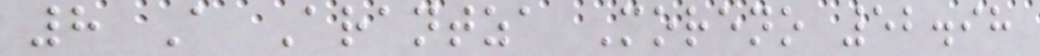8 A Arantza Moreno 52.98
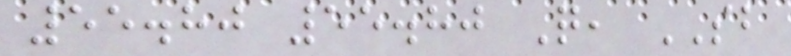55.80 55.80 Q, SB
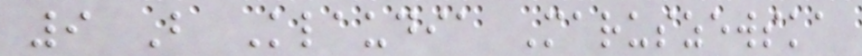9 B Klaudia Maruszewska
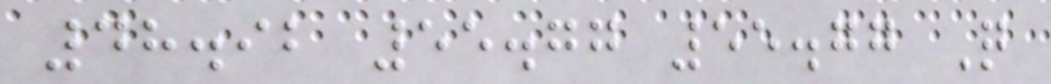48.92 55.77 55.77 Q
